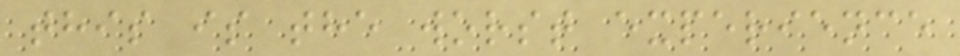this is the worst experience
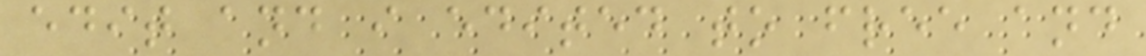edit and i edited to free and
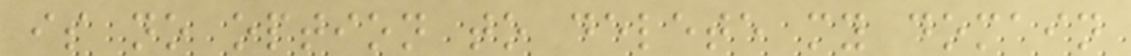is no option to delete my domain
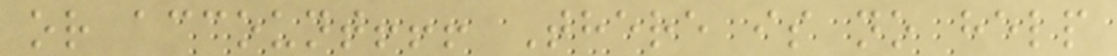or account!!! There is no help
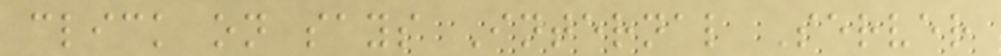click on says Internal Server
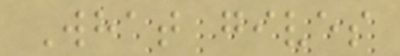What gives
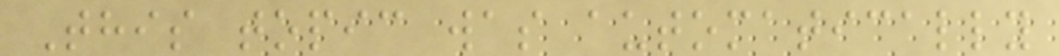This topic was automatically
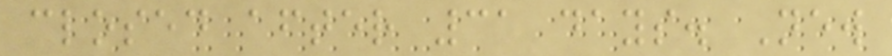closed after 31 days. New
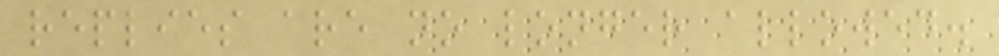replies are no longer allowed.
